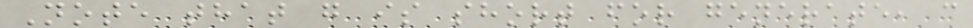Note that g is short for generate, c
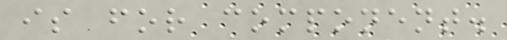is for component.
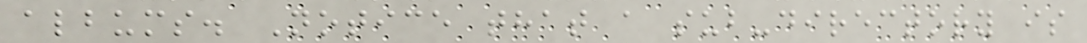albums. Notice that a sub-directory is
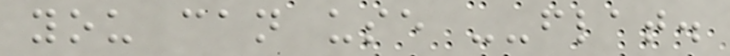you can use --flat.
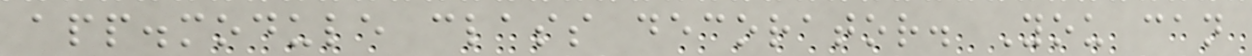app.module class decorator. You can
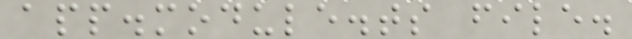app.module.ts file.
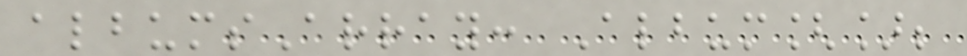albumsArray: Album[];
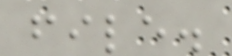file.
